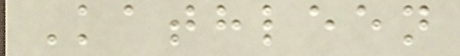Kathleen
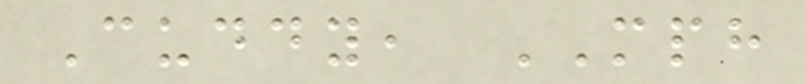Cuddy, MPH
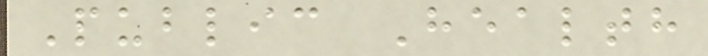Public Health
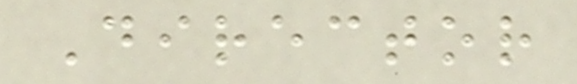Director
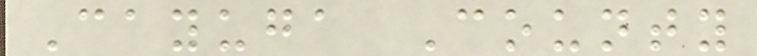Cayuga County
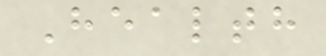Health
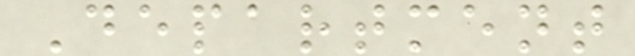Department
